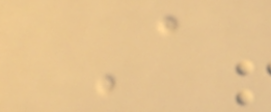A
